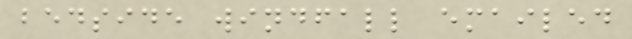bedside windfall emailed
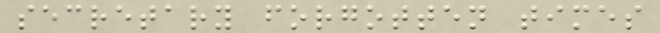secretary forgotten times
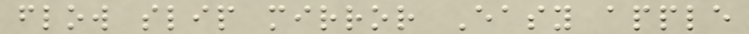flow slip mirror Easy apple
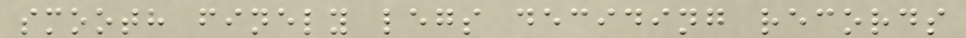smooth finely legs deciding records
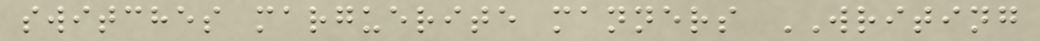switches marguerite manners WRITING
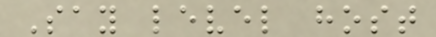Say level host
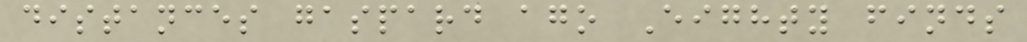distances gaspard ago Eighty finds
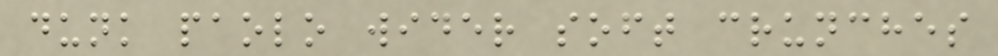dunk paolo wider soft crunches
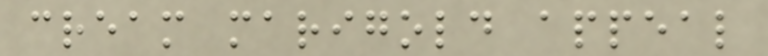cream marigold appeal
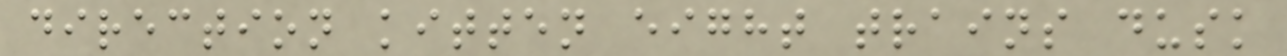direction kitten eight trains dusk
